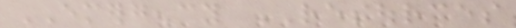EMERGENCY RESOURCES
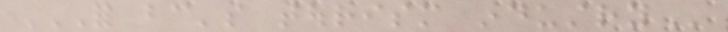FOR BC'S TOURISM INDUSTRY
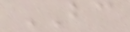BC
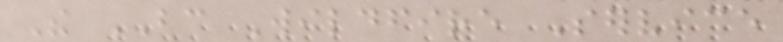The BC Wildfire Service
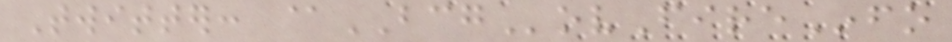Twitter: @BCGovFireInfo
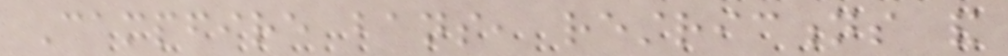Campfire bans, restrictions and
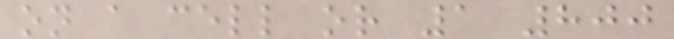on a cell or 1 800
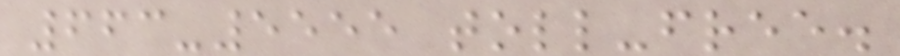663-5555 toll-free.
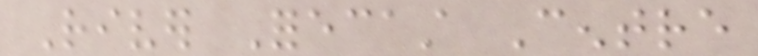River Forecast Centre
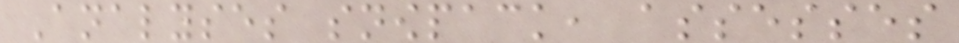Analyses snowpack, assesses
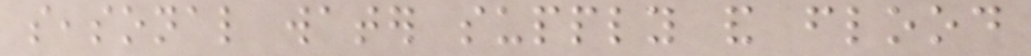seasonal water supply and flood
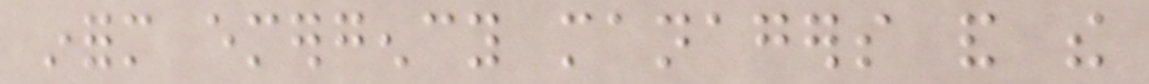inform emergency managers and the
